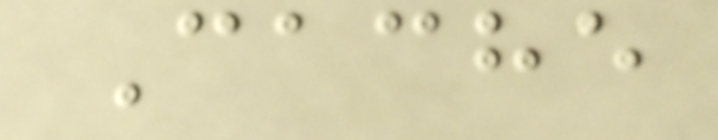Cache
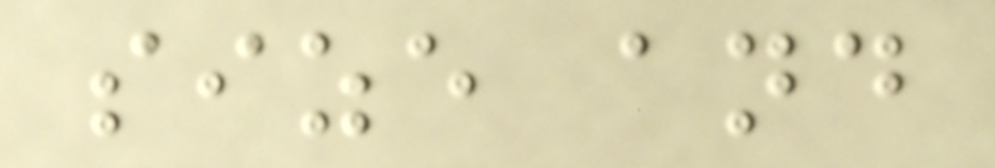size and
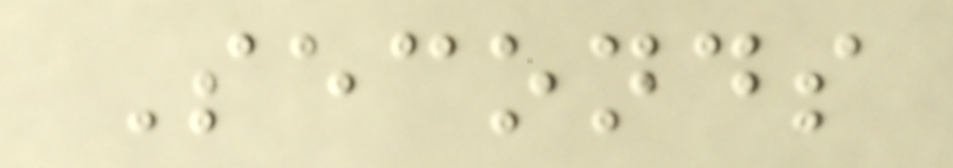Seconds
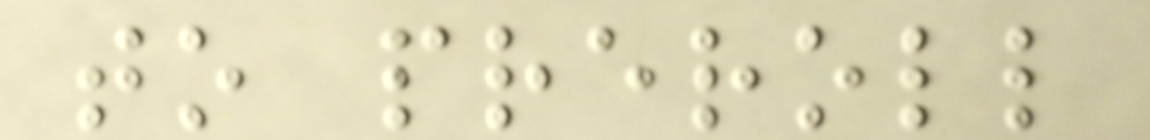to preroll
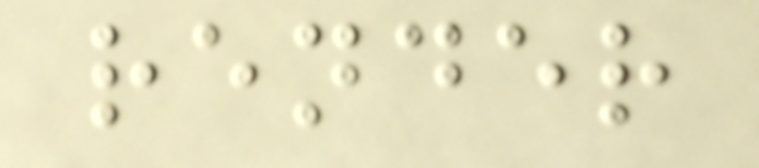render
